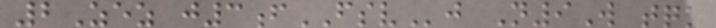2Zez j3fFSVj N9W tqk
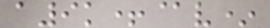a9k+@v*
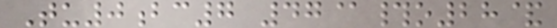Tu0bc7 47@#o28&
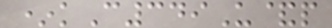*kC349U&p
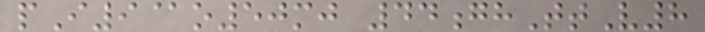pI9@o50mj 44ghTtV8
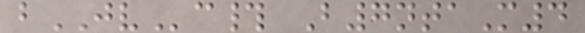bJVc# B7ntaM4
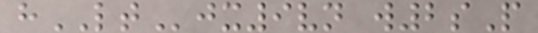hLTjx9vn w2sP
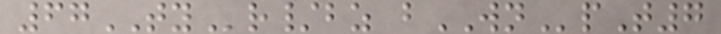67TYr/bz bWNpT7
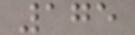175
